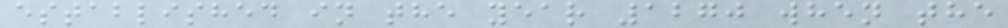established in the year 1270 when the
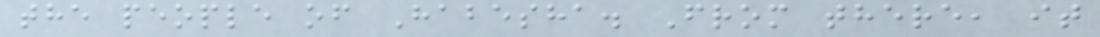the people of Habesha. From there, it
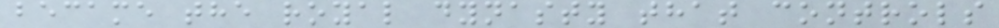became the royal dynasty that controls
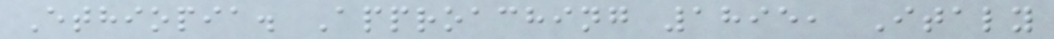Ethiopia. Approaching 1895, Italy
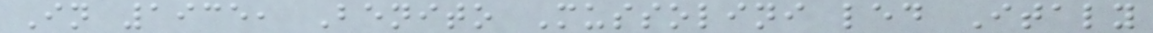In 1935, Benito Mussolini led Italy
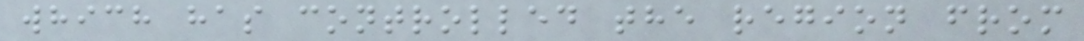which has controlled the region from
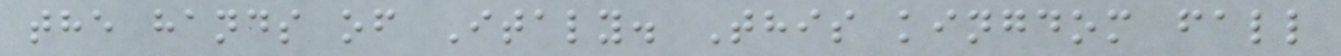the hands of Italy. This kingdom fall
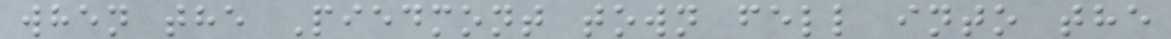when the Piedmont town fell into the
